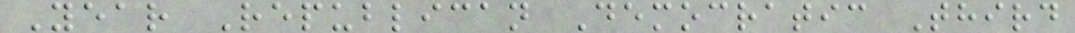Year Republican Democratic Third
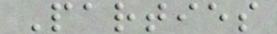Parties
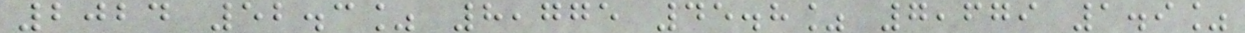2024 52.3% 8,775 45.8% 7,679 1.9%
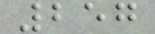257
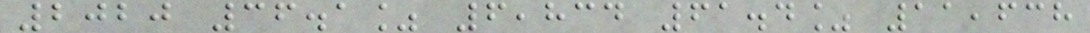2020 36.1% 6,834 61.4% 11,638
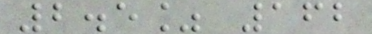2.5% 162
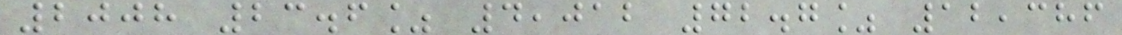2008 23.6% 4,012 72.7% 12,386
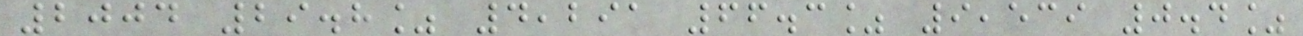2004 29.8% 4,291 66.3% 9,539 0.4%
